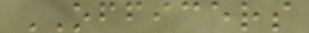OFFICERS
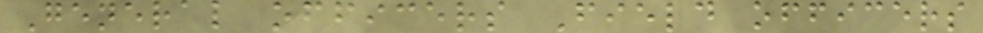General officers Field officers
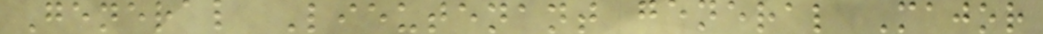General Lieutenant general Major
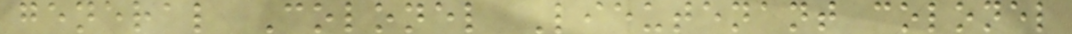general Colonel Lieutenant colonel
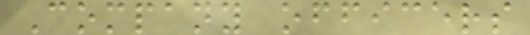Company officers
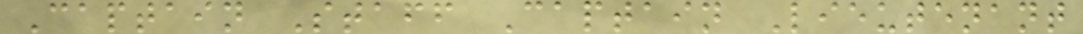Captain Staff Captain Lieutenant
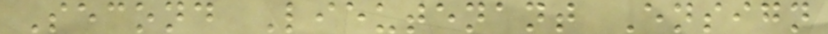Second Lieutenant Ensign
